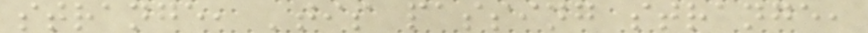strange, 'tis passing strange,
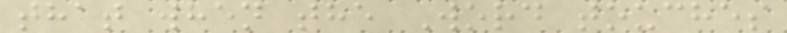that when the Word touches
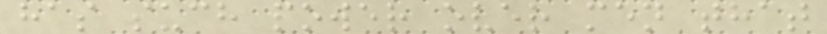has such power over men that
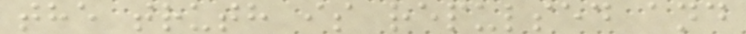the truth is repulsed and
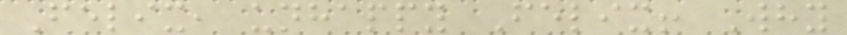Felix, unhappy Felix! Why
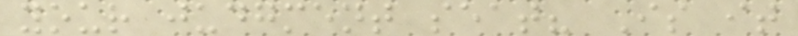your judgment seat? Is it
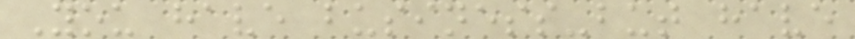You have business-but have
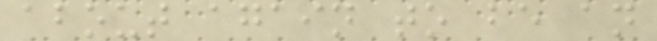about again to be an
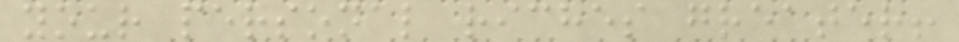your personal riches greater!
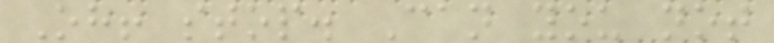Oh! stop. Can you not
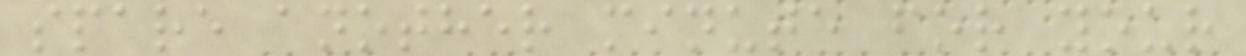spare another minute for your
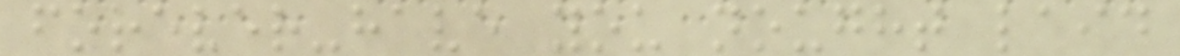forever-have you nought laid
